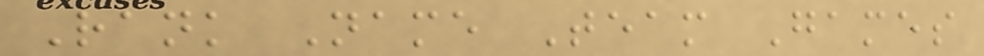Rank Name Team Games
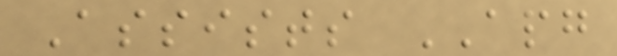Assists APG
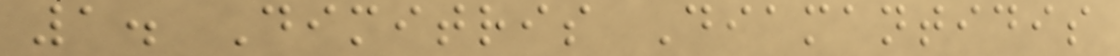1. Dimitris Diamantidis
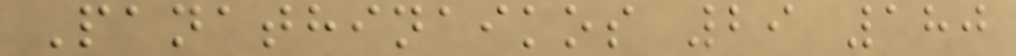Panathinaikos 29 180
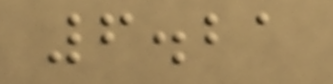6.21
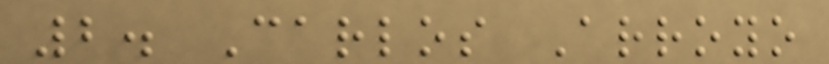2. Carlos Arroyo
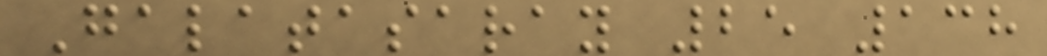Galatasaray 25 138
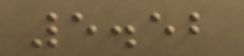5.52
